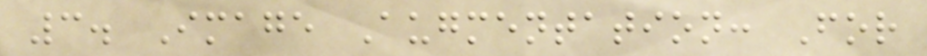3. Image Augmentation: For
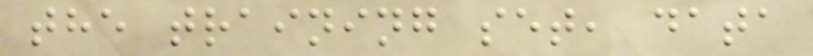the training set, data
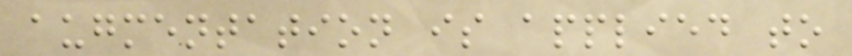augmentation is applied to
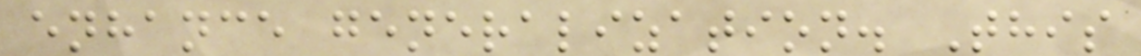enhance generalization. This
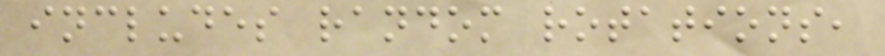includes random rotations,
